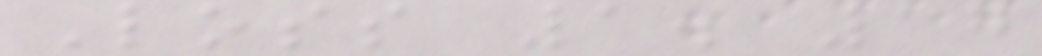Loss 1. 17
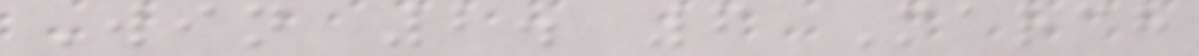Win 2. 6 March
